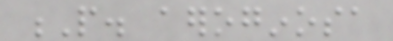P. aeroginosa
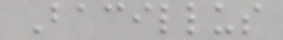Bacillus
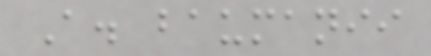A. baumanii
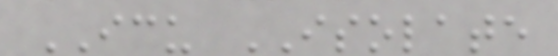ICU ISOLATE
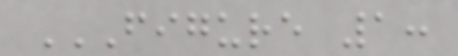FIGURE 1:
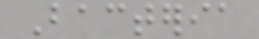Bacteria
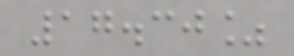17.30%
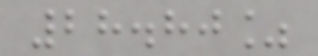28.80%
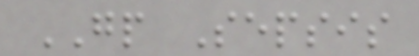GP Sepsis
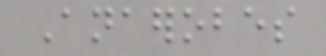Anaerobes
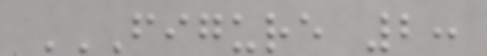FIGURE 2:
